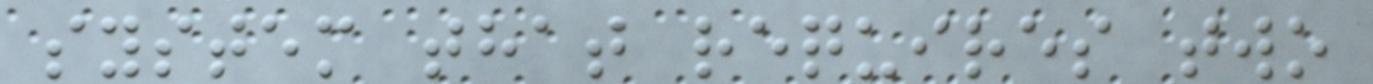system that requires two
